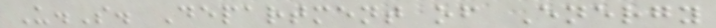U.S. Department of Energy
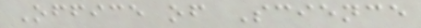Office of Science
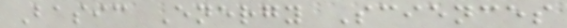Basic Energy Sciences
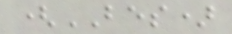(BES)
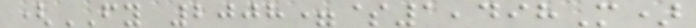(FY 2008=$1,498M)
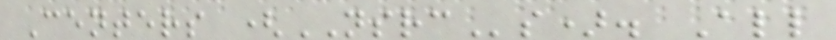Centers (NSRCs). All
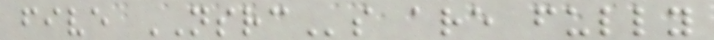five NSRCs are fully
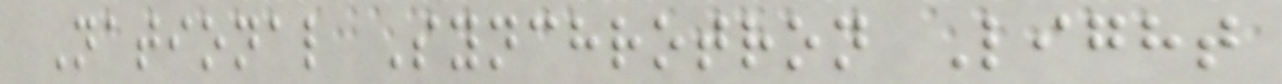National Synchrotron Light
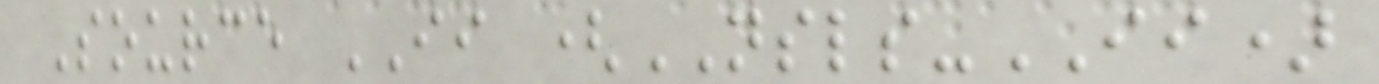Source II (NSLS-II)
